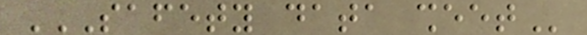SAFETY DATA SHEET
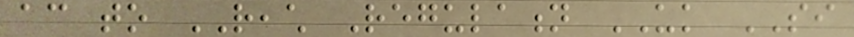according to REACH Regulation UK SI
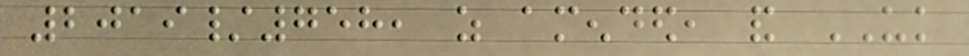2019/758, as amended, and UK
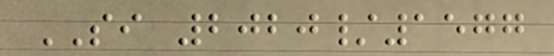SI 2020/1577
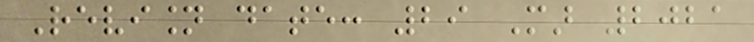Revision date: 29 Mar 2021
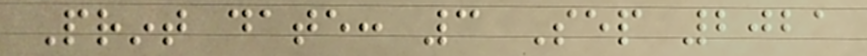Print date: 3 Sep 2021
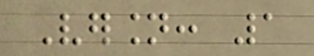Version: 1
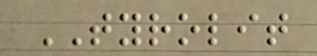TYROLIT
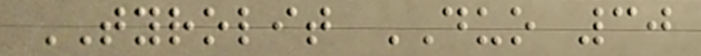TYROLIT DUO 30
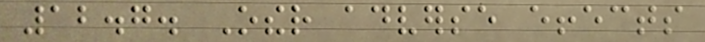12.7. Other adverse effects
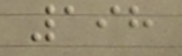198
